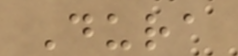Dura
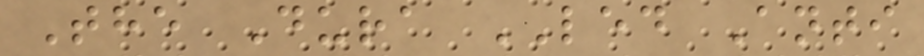The Dura LED Anti
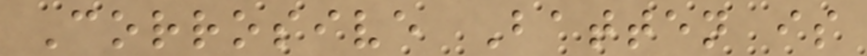Corrosive Batten is
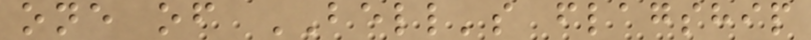one of BELL's flagship
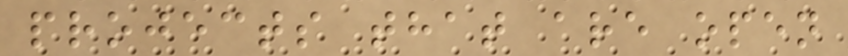projects that are open
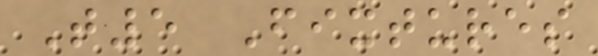T5 Fixtures
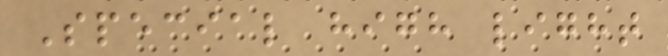Special high light
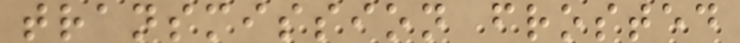transmission frosted
